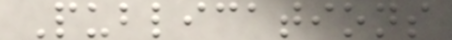Publications
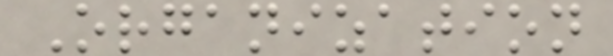Organization
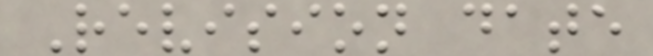Revision date
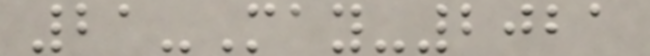21-May-2021
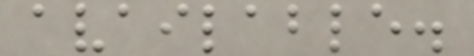available.
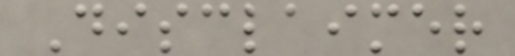Disclaimer
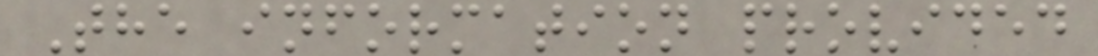The information provided
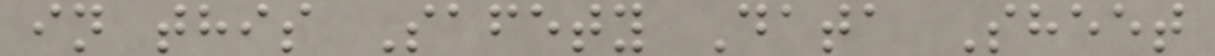in this Safety Data Sheet
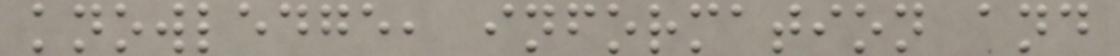knowledge, information and
